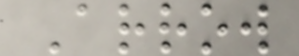Arrow
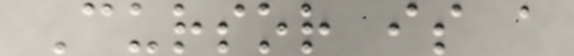Cursor is a
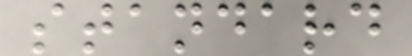standard
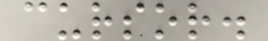cursor.
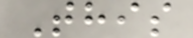This
